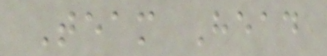Team Head
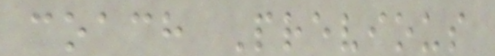coach Previous
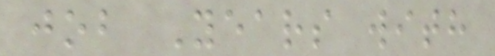job Years with
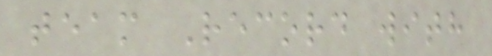team Record with
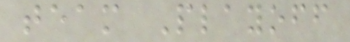team Playoff
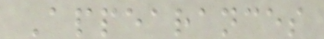Appearances
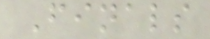Finals
